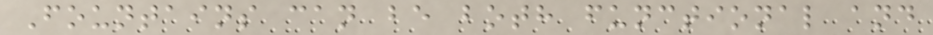Fountains can be both functional and
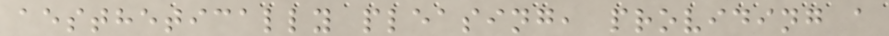aesthetically pleasing, providing a
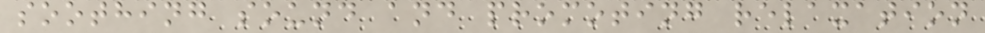soothing sound and promoting relaxation
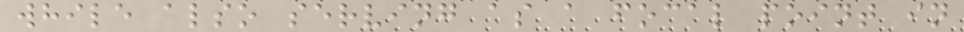while also serving as a focal point in
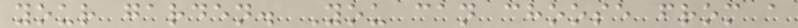your garden. You can choose from a
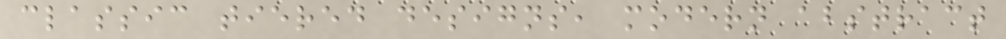classic tiered designs, modern abstract
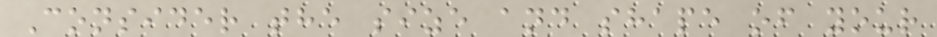Consider the size and shape of your
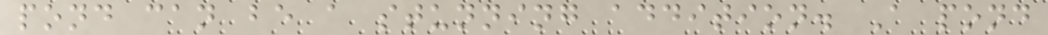pond can be a stunning addition. A pond
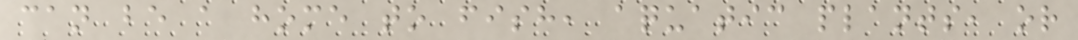can be a home to fish, aquatic plants, or
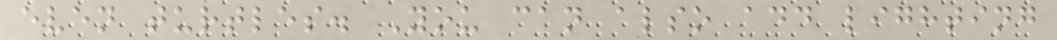even turtles. You can also add lighting
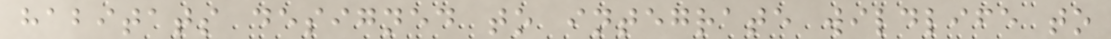habitats designed to integrate wildlife to
